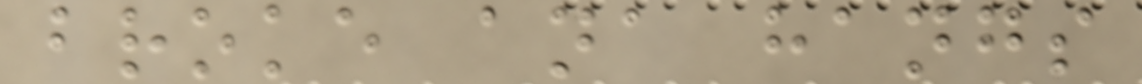broke ana hangs
